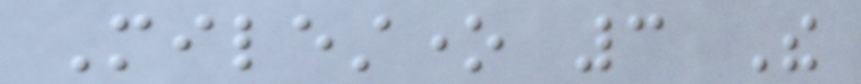Milestone 3 The
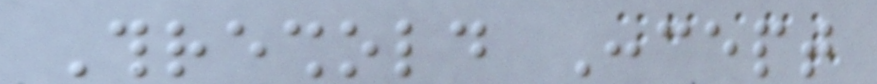Threshold Concept
